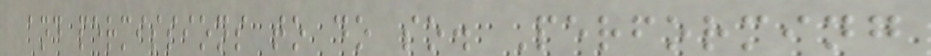and permissions to do so. Performing
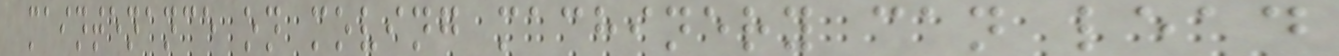maintenance on moving machinery can lead
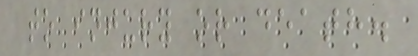to injury or death.
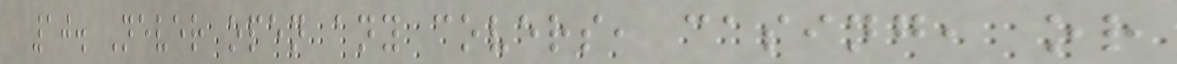10. Never open any covers, casing, or
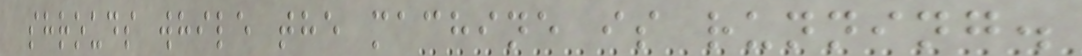shrouds while the machine is running.
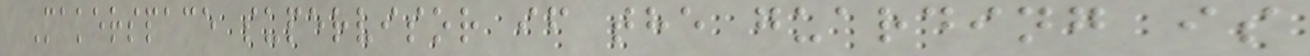Makerspace supervisor if the guarding is
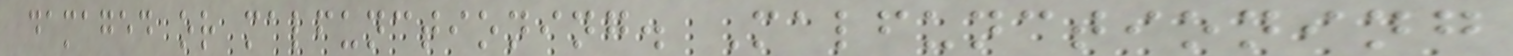damaged or malfunctioning. Malfunctioning
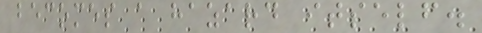becomes a hazard itself.
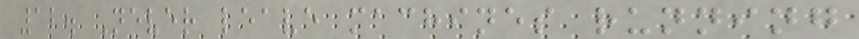12. Never leave machines running
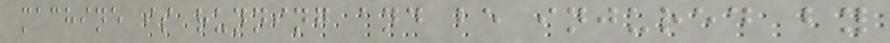machine is running and be injured by
